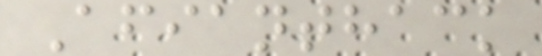Afianthack
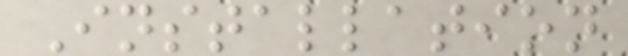Installation
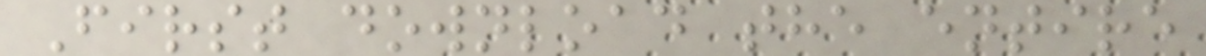First download the entire
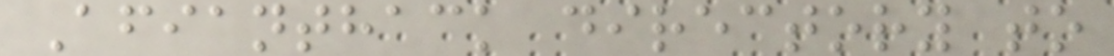Afianthack directory to
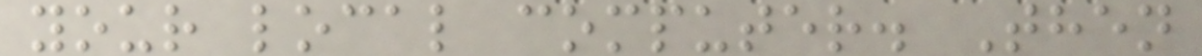your local computer. Then
